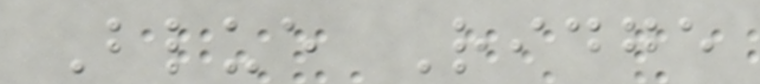Blue Ridge
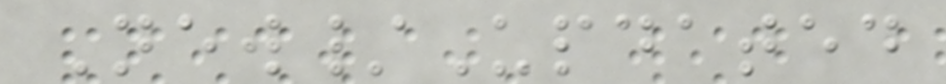New/Updated
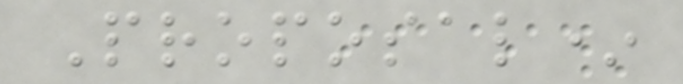Proposal*
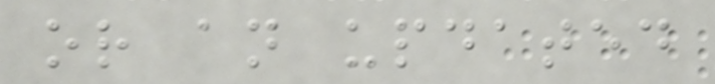or an updated
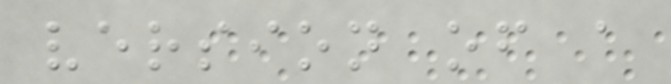version of a
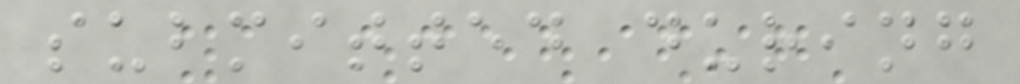submitted during
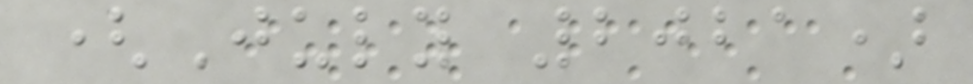(July 2021)
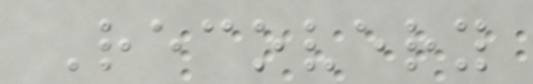Recovery
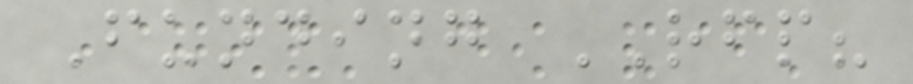Funding RFP?
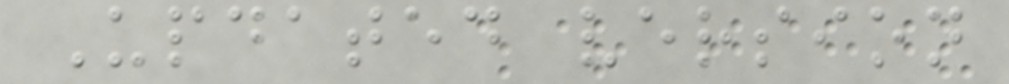Updated version
